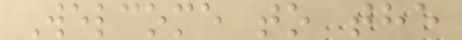Welcome to the
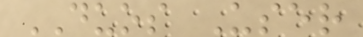DUOS User
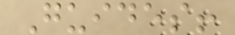Guides!
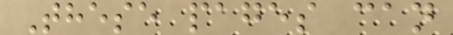These pages can
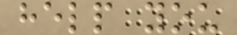help you
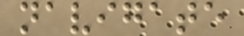navigate
